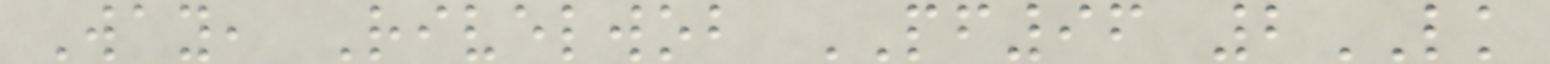Way, Rivelwob PF96 2LK
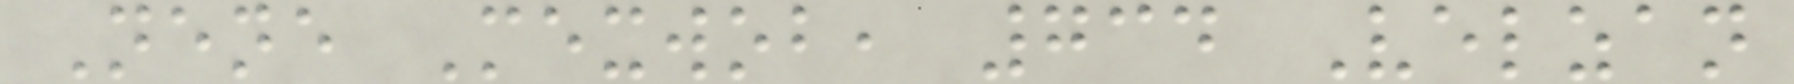Nene Mexwob, 734 Velzan
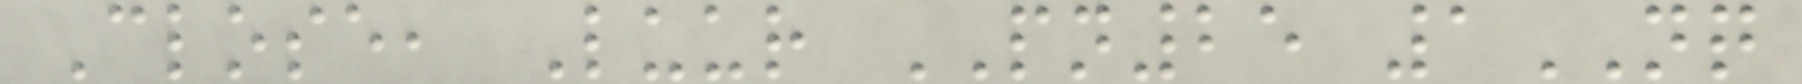Close, Luur PN25 1NQ
